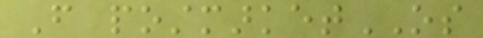From postmarketOS
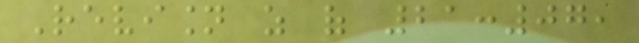Revision as of 21:07,
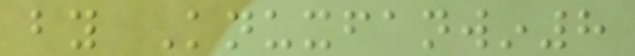by Knuxfanwin8
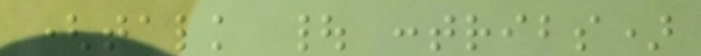(talk | contribs)
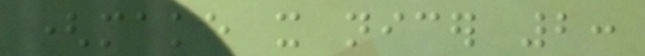(make it nicer 2:
